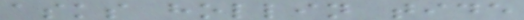asks hollin tide
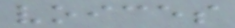voices
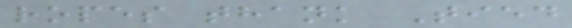ropes thank Tied
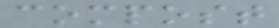compost
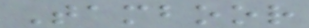Tamboor
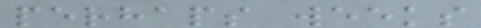perhaps weeks
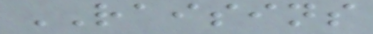RAISINS
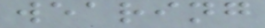wearing
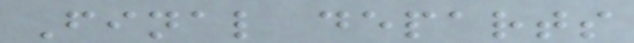Final departs
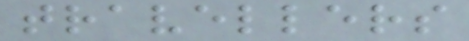travellers
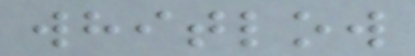whitlow
